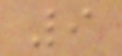9
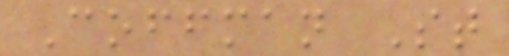Coffman St
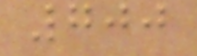700
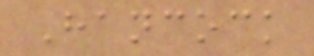Hancock
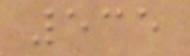535
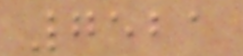7521
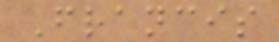Francis
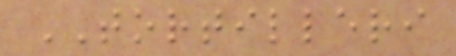TORTILLERI
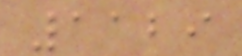1129
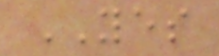YES
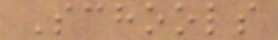Schools
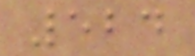524
